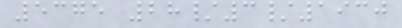5375 28/3/1930
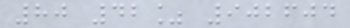80 42% 902604
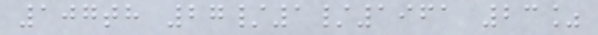107th 27/1/1961 23%
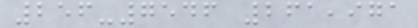256-7546 261,971
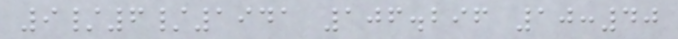9/6/1941 106.296 10:40
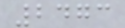2473
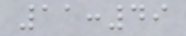11:49
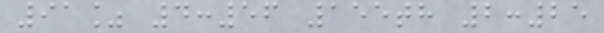91% 4:56 155th 2:25
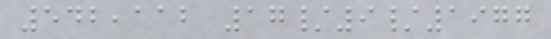542,112 17/9/1977
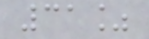31%
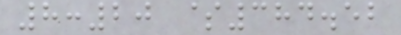8:20 $384.52
